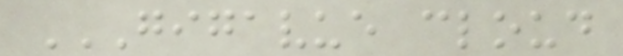GIGAVUE CLOUD
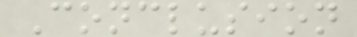Conclusion
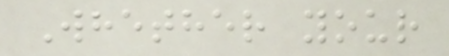Whether your
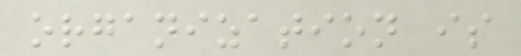organization is
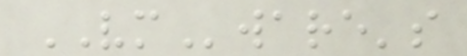VMware's
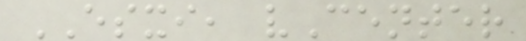ESXI, vCenter
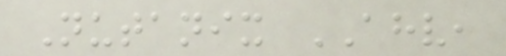Nutanix AHV,
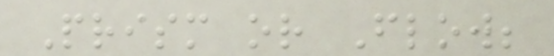Prism or Flow;
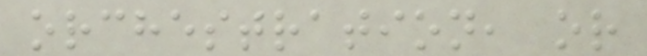orchestration, or
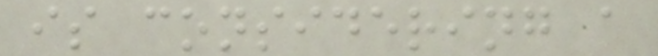is considering a
